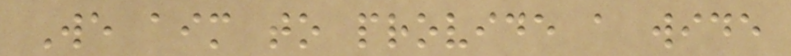We aim to provide a wide
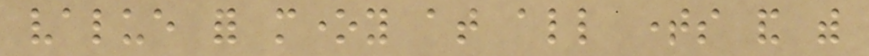value for money at all times and with
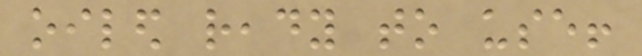oiled ready to use!
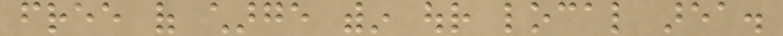free of charge within our local area.
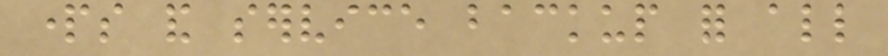parts and service backup for all
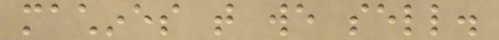machines that we sell.
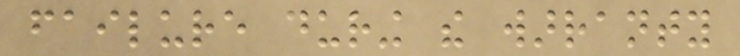failure during the warranty
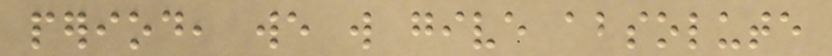period, we will give absolute
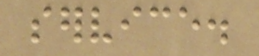service.
